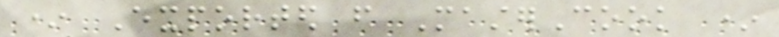* Exported from MasterCook *
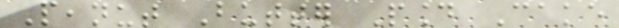Peanut Butter Pound Cake
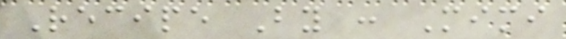Recipe By : Mimi
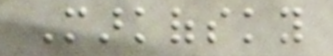Markofsky
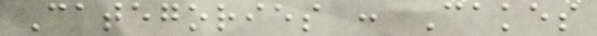Categories : Cakes
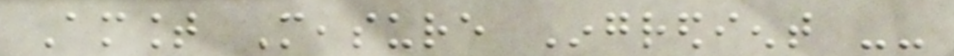Amount Measure Ingredient --
